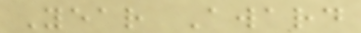Year Award
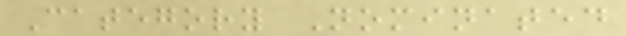Category Nominated
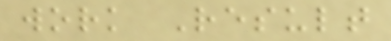work Result
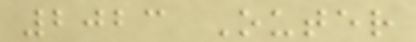2023 Outer
